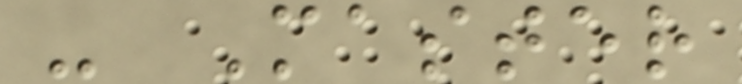- Master
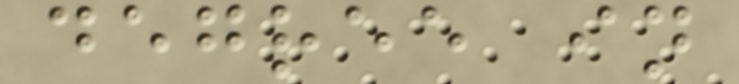degree in
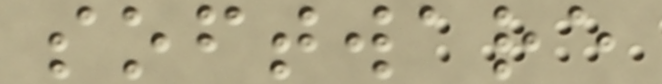software
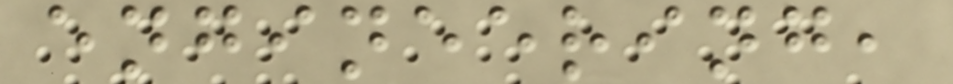engineering,
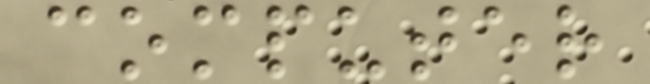computer
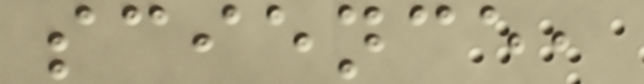science,
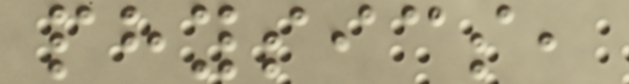physics,
